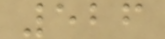526
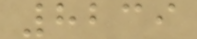8239
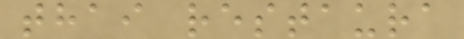thai restaura
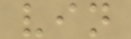vin
